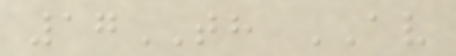17TH AV
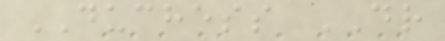DUCHESS DR
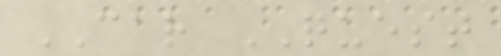CAR QUEST
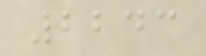2243
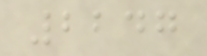2247
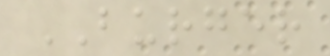BURGER
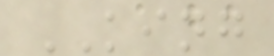KING
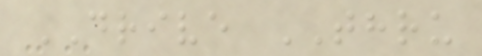DRIVE THRU
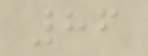86
